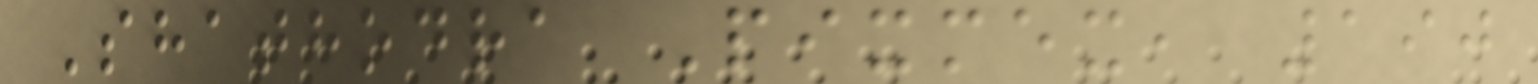Shathodra Pixmex, 190
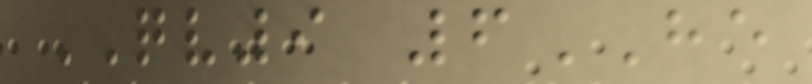QV9 6HE
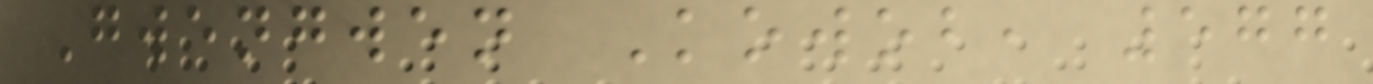Gwengwen Kowob, 577
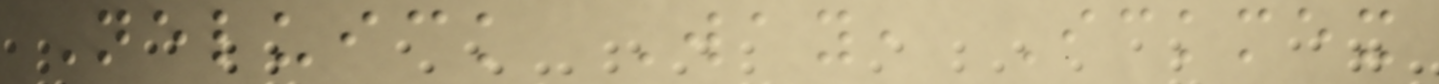Neluick Way, Ickmex
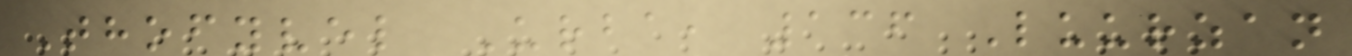Thofyvel Urba, 136 Luurzan
